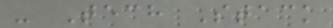- Tech Stack
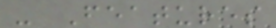- Features
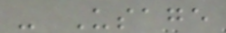- Usage
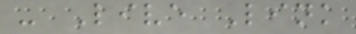- Live Link
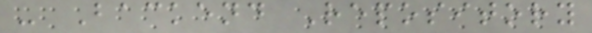- Backend Repository
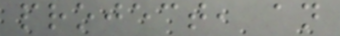project, an
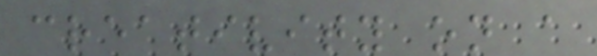creativity on a
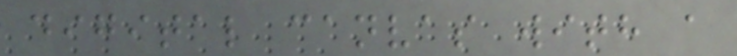digital canvas with a
